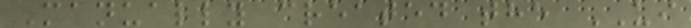Manually created the UI
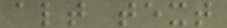alt text
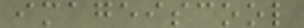imageiscool
